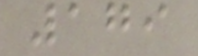179
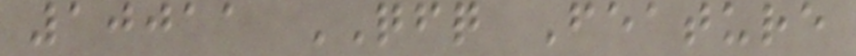10011 QFQ Feature
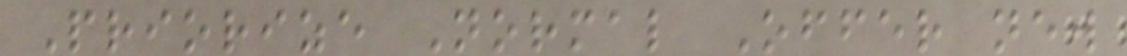Priorize Normal Offer new
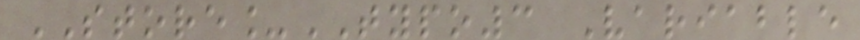STORE_TYPO3 Variable
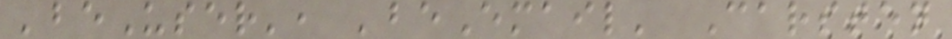'beUser', 'beEmail' Carsten
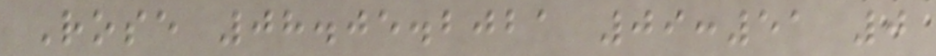Rose 08.05.2021 09:51 0
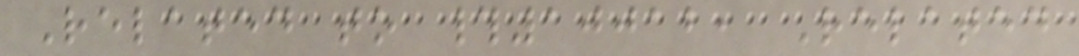Related to #10012, Related
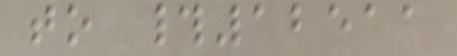to #12511
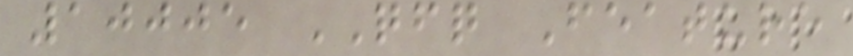10005 QFQ Feature
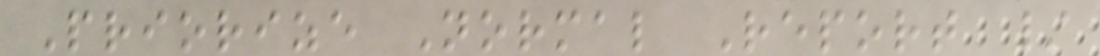Priorize Normal Report /
